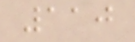110
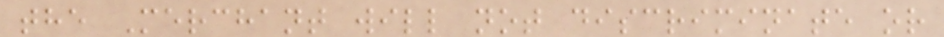the Merchant will not discriminate or
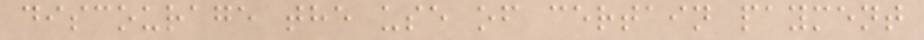discourage the use of certain payment
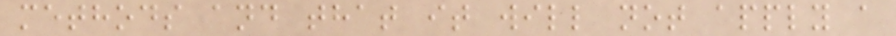methods and that it will not apply a
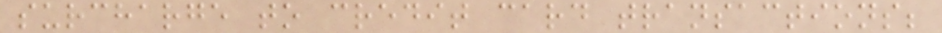surcharge to credit card transactions;
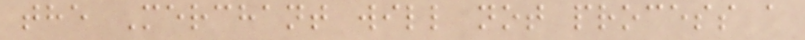the Merchant will not process a
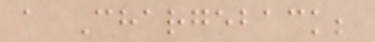a Chargeback;
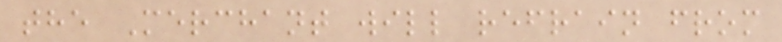the Merchant will refrain from
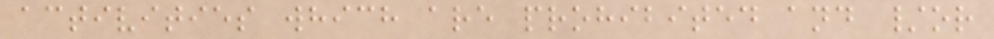activities which are prohibited and /or
